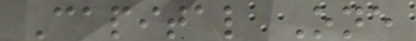Capital One
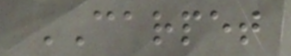CARPET
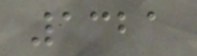1321
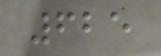625
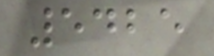5425
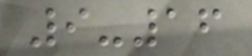9-16
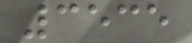3535
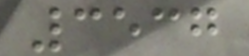3537
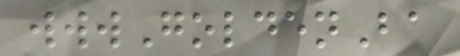wwwGoldenBa
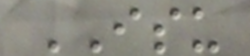ISU
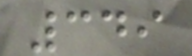349
